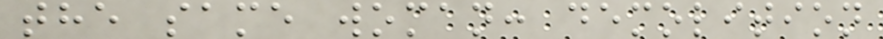the same woman: demolition
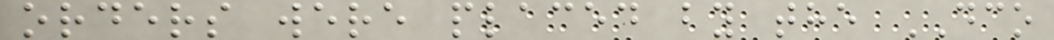orders were placed by the DCO
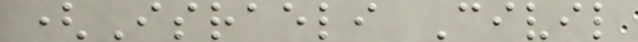(Israeli Civil
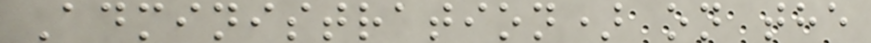Administration) on the
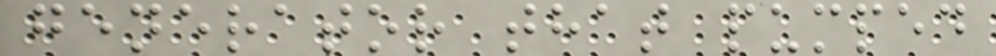generator that pumped
